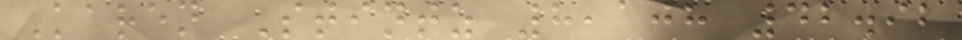Karen Stintz 8,108 42.92
